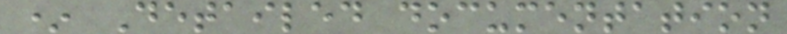* Detailed documentation
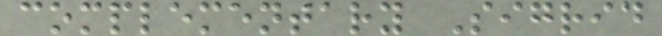complementary Sigrid
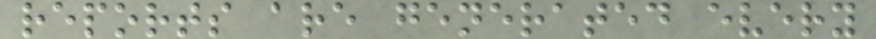reports are generated every
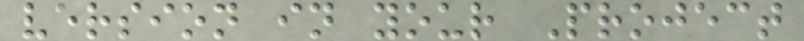version in your Project
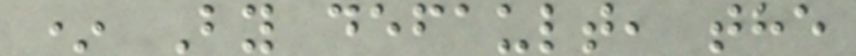* By default, the
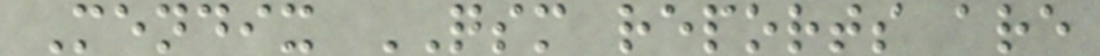Mendix QSM reports are
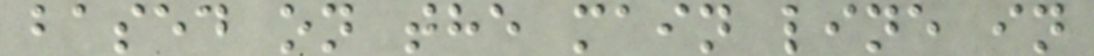based on the main line in
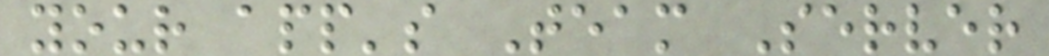your app's Team Server
